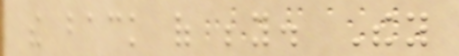the back of beyond. They
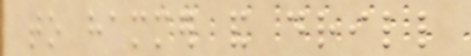to hammer and drill
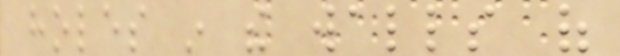holes in the walls of
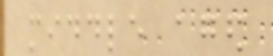middle aged
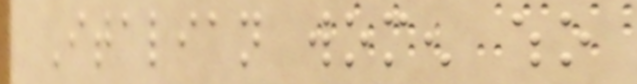Italian women who
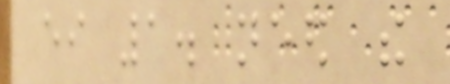either 1. need the
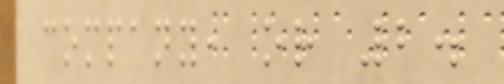company, or 2.
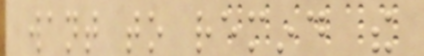want to remind the
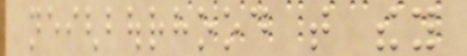neighbourhood that they
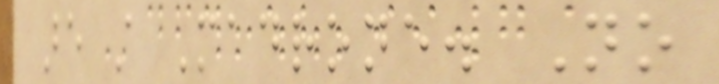are still Madrone. No
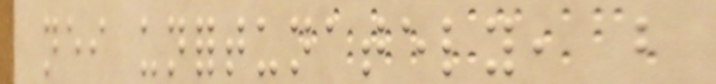neither unfortunately, but
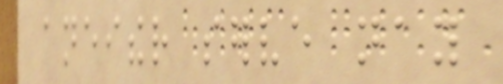aneither serve nay
